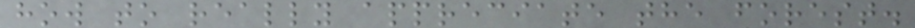how to really appreciate the forest.
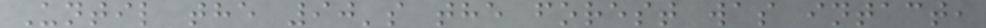Until the 90's the forest was intact,
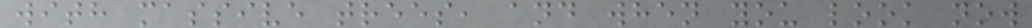with massive trees, and when you look now
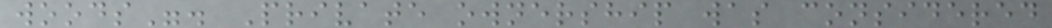woods". Private ownership was considered
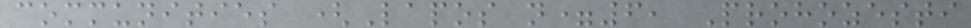communities (Lapos n=6, Prohozesti
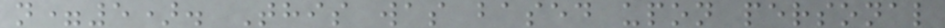n=5). This was based upon personal
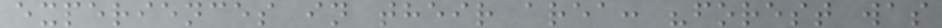experiences in their area: "forest was
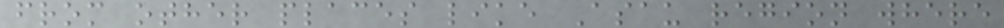from other places like Asau region where
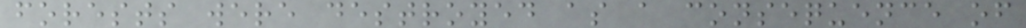forests were destroyed as a consequence of
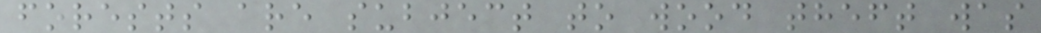forests are subject to wood theft was
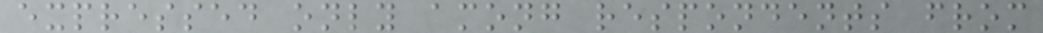expressed only among respondents from
